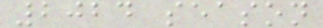2024 season
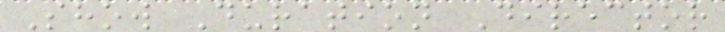Show Duration Director
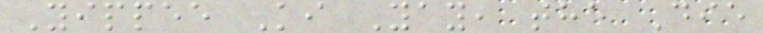Yippee Ki Yay, the Die
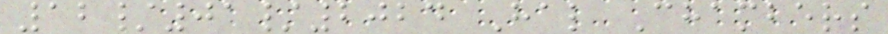12/01/2024 Hal Chambers
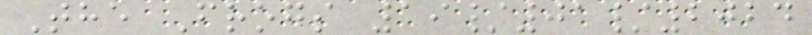The Frogs 19/01/2024
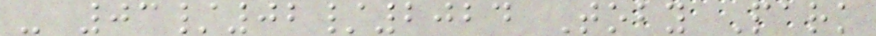- 03/02/2024 Toby Park
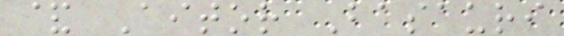& Aitor Basauri
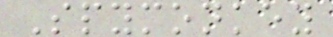Spymonkey
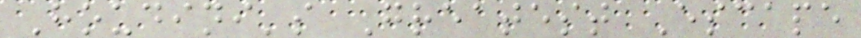Houdini's Greatest Escape
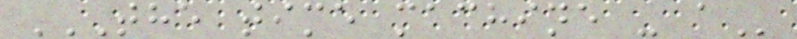THE TIME MACHINE - A
